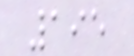195
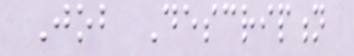Job Description
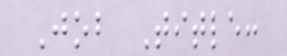Job Title:
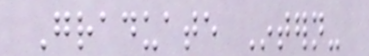Graduate Intern-
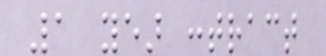1 year contract
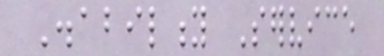Disability Service
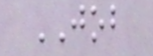JOB
